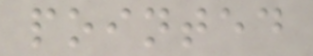pointed
